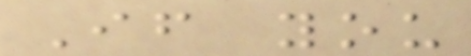If you
